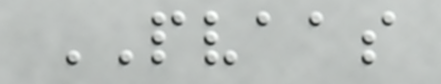PVAAS
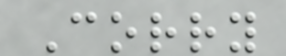Corry
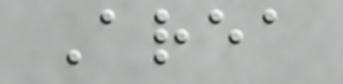Area
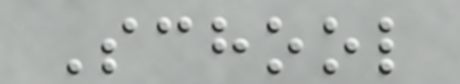School
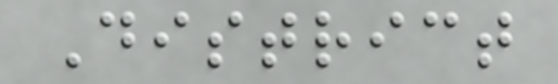District
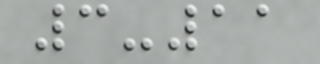3-11
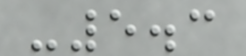-5.3
